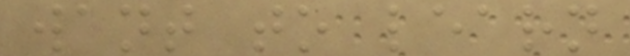want to learn
